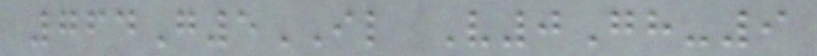764G5IL V0Gh-9
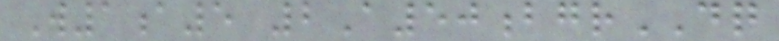W1a5 2A50bgrDQ
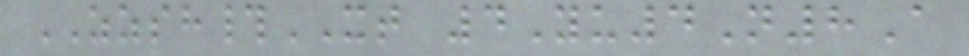ZZSH#XT 4Yu4N8A
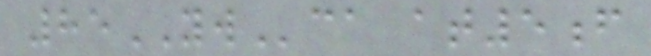85YWca at5f
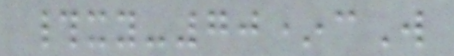#xy-70*cW
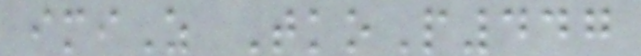imiZ TkoP447
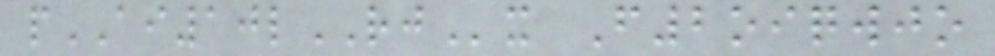pAI10lRJx F2oiqwjo
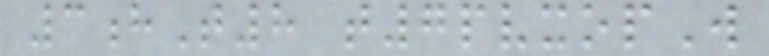3hT8 t7pvxopW
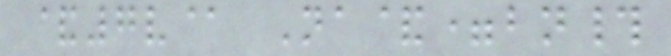&7v@ Na&=bn#
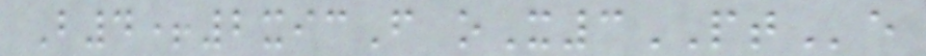B4+2xicF oX3PTe
